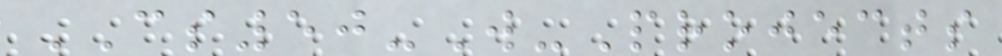CS50-W-Projects
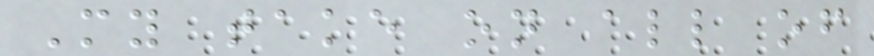My take on all of
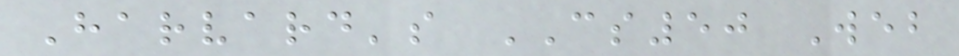Harvard's CS50 Web
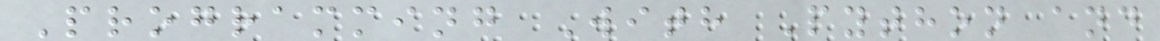Programming With Python and
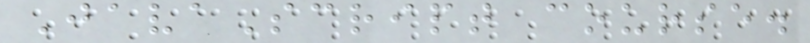JavaScript course.
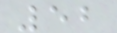52
